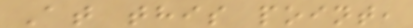At this point,
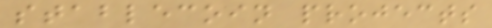stablecoin projects
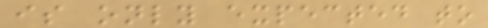is only expected to
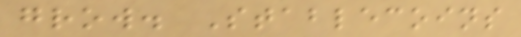grow. Stablecoins
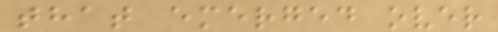that emerged over
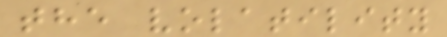the volatility
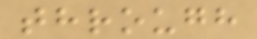through
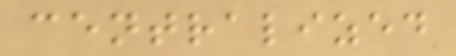centralized
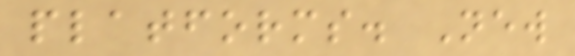platforms. New
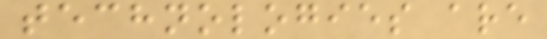technologies are
